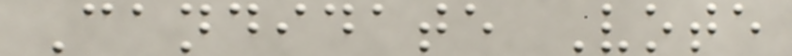Candidate Vote
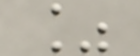%
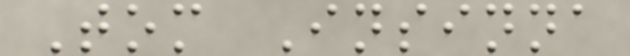Tom Insinna
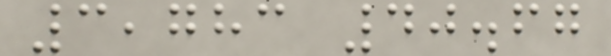3,783 40.67
